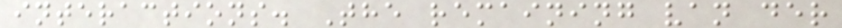interactions. The remaining van der
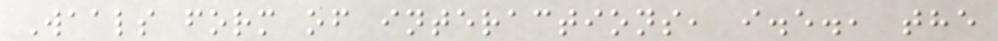Waals form of interactions, i.e., the
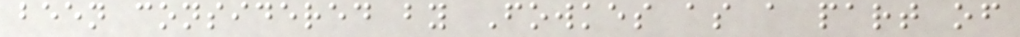been considered by Fowkes as a part of
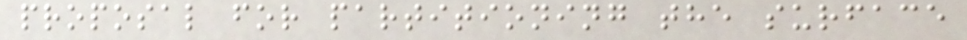proposal for partitioning the surface
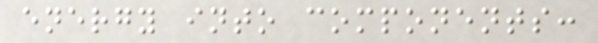energy into components:
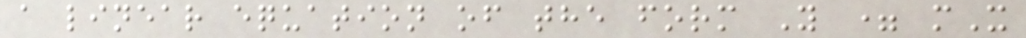a linear equation of the form Y = mX
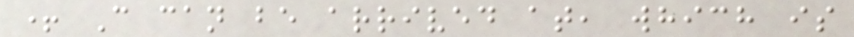+ C can be arrived at, which is
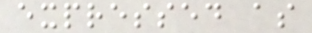expressed as
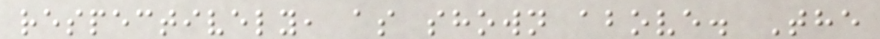respectively, as shown above. The
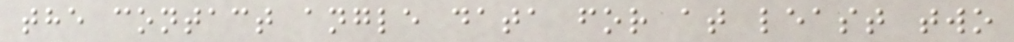the contact angle data for at least two
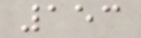153
